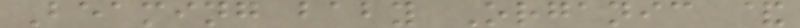Beaming baby Organic &
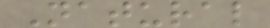Natural
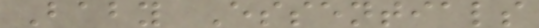Baby Essentials
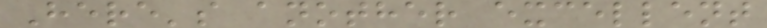Here's another excellent
